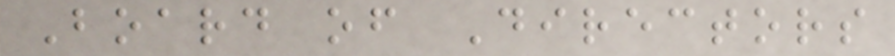Board of Directors
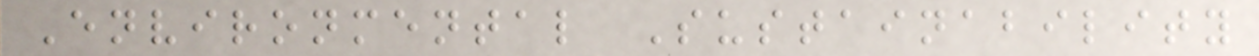Environmental Sustainability
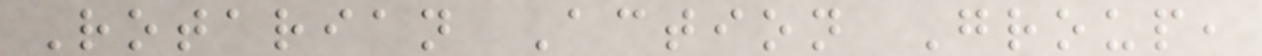Rotarian Action Group,
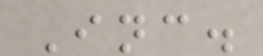Inc.
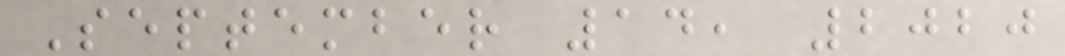September 14, 2020
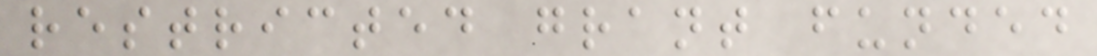restricted grant funded
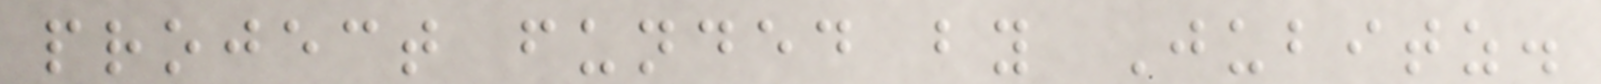project funded by Jubitz.
